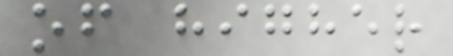of higher
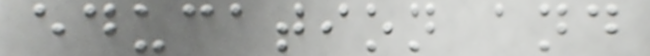education and
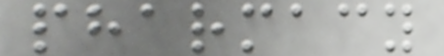pharmacy
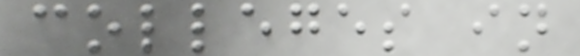colleges in
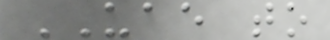UAE to
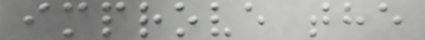improve the
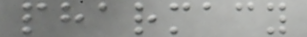pharmacy
